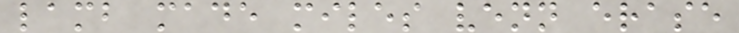lamb made miles venn erase
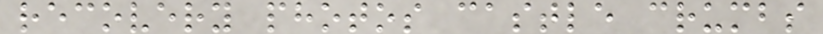recovery photos castle crumbs
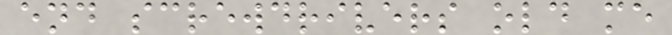end screwdrivers old me
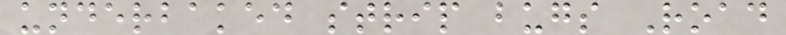underbaked strip bugs Road
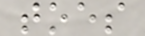toes
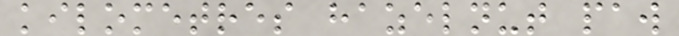kilometres hazelnut paw
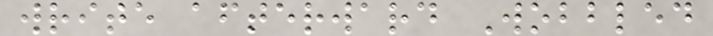write afterward Wobbled
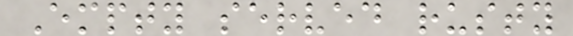Empty served rusty
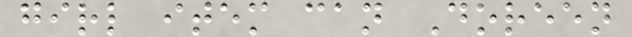girl item can Doreen
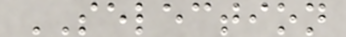SELECTION
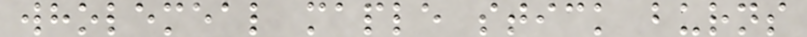wholemeal maple stick burns
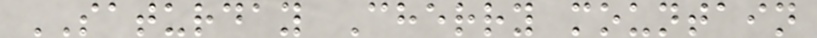SATURDAY Cherry mountain
